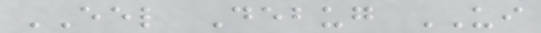EEL Debug UI
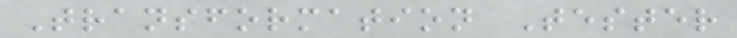Transformation Tester
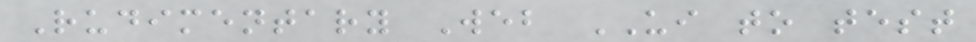Rudimentary Web UI to test
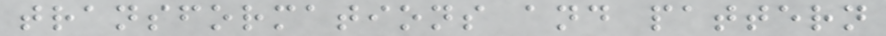transformations and pattern
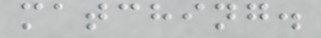matching.
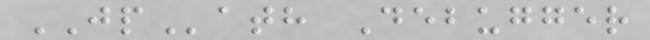JPath Debugger
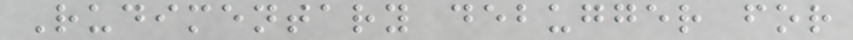Rudimentary debugger for
